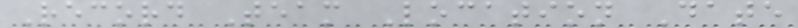Record Team Location Date
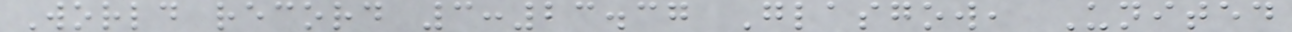World record 3:23.37 Glasgow, United
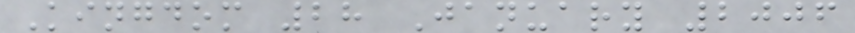Kingdom 28 January 2006
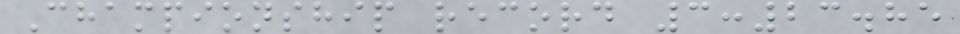Championship record 3:23.85
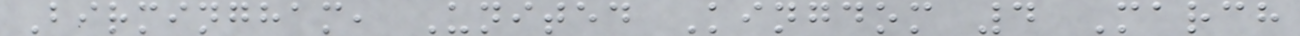Birmingham, United Kingdom 4 March
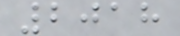2018
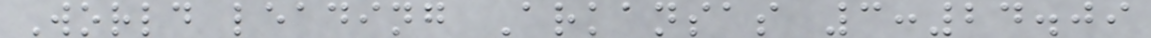World leading Arkansas 3:24.09
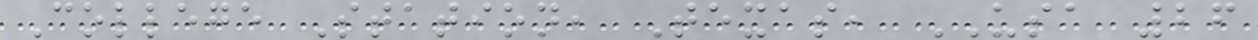College Station, Texas, USA 26
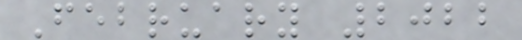February 2022
